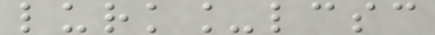lurk_lcsc
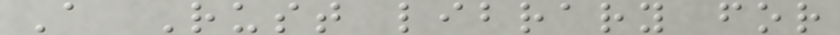A Rust library for
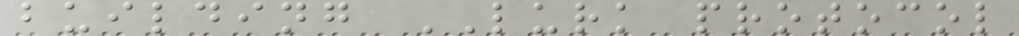building LURK protocol
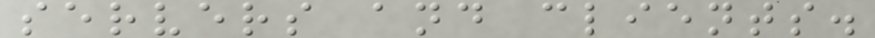servers and clients.
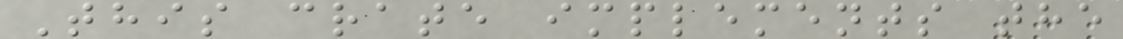This crate implements the
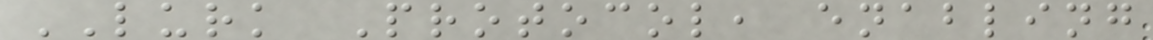LURK Protocol, enabling
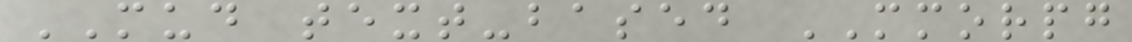MUD text-based MMORPG
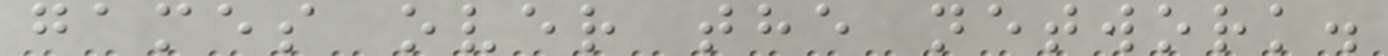games over the network.
